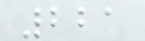221
